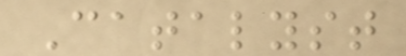Catalyst
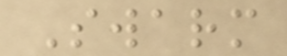Swarm
